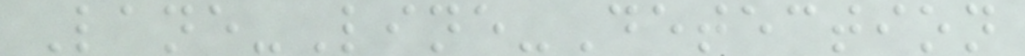Lane-Line-Detection
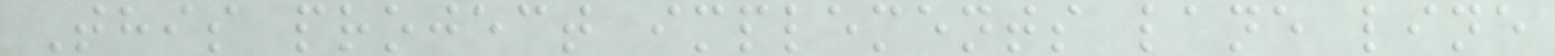This project implements lane line
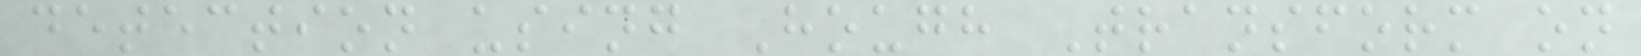detection using Hough Transform on
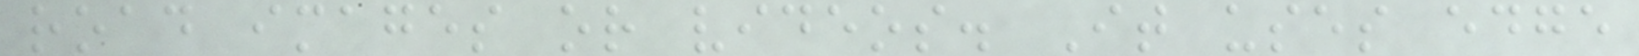road images or videos. It uses edge
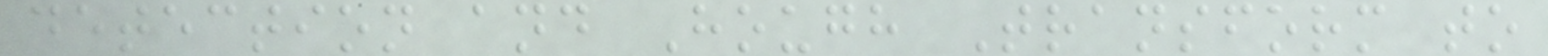detection and Hough Transform to
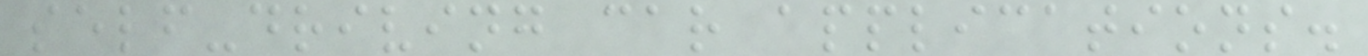self-driving car applications.
